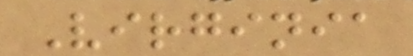Virginia
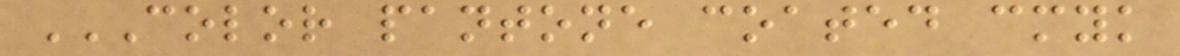COLOR PANTONE COATED CMYK
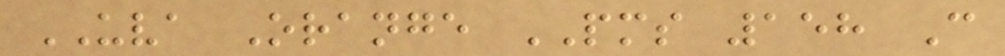UVA Orange PMS 158 C
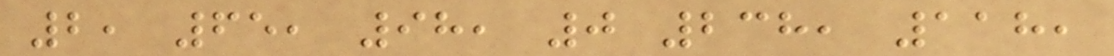2, 65, 98, 0 238, 118,
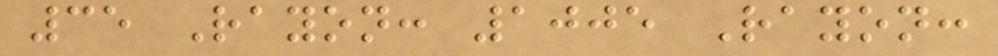35 Rayon: 1005 Rayon:
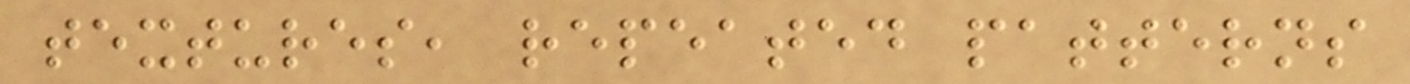textures, repeated patterns
